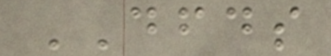DFDS
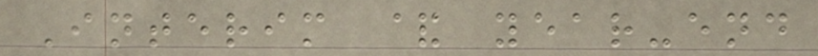Interim & year-end
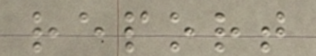report
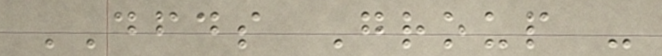DFDS Group -
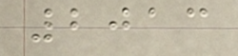2013
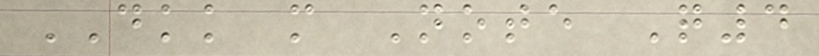DKK m Note Q4
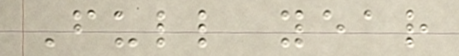Full year
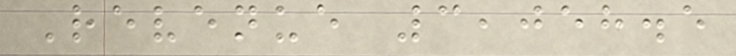Revenue 3,058.5
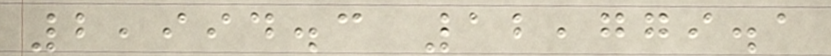2,994.3 12,779.1
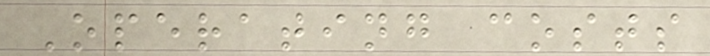Operating costs
